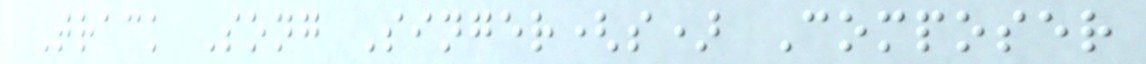Track Song Singer(s) Composer
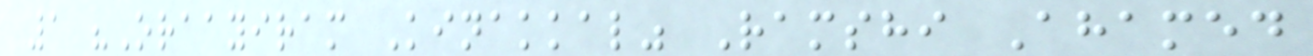1 "Oraayiram Kinakkal" Ramshi Ahamed
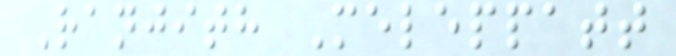Ranjith Meleppatt
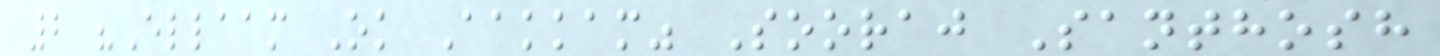2 "Ellaam Ok Aakkam" Sooraj Santhosh
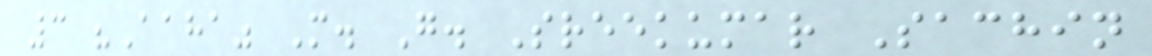3 "Aaha" M. G. Sreekumar Sachin
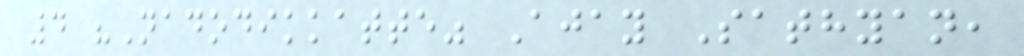4 "Nadodikkatte" Ajay Sathyan,
